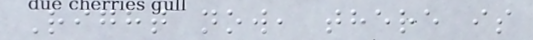Right now, there is
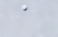a
